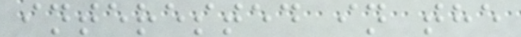interested in the
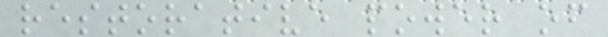restorative power of
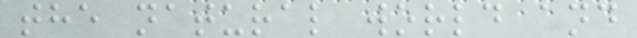the natural world and
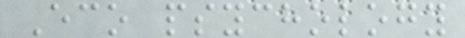Eco psychology
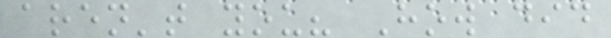aren't you? How did
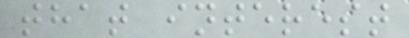that interest
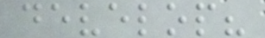develop?
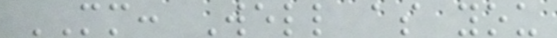MM: Well as you
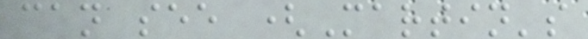can see (Martin's
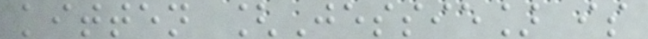kitten [Jessie] is
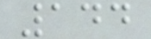144
